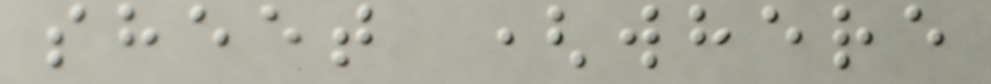sheet (where
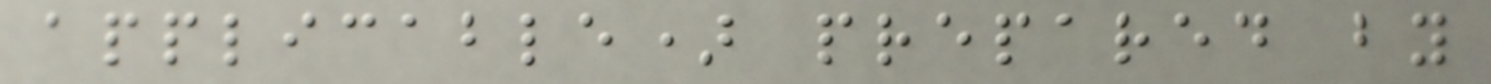applicable) prepared by
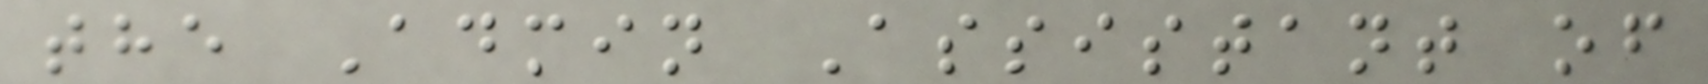the Admin Assistant of
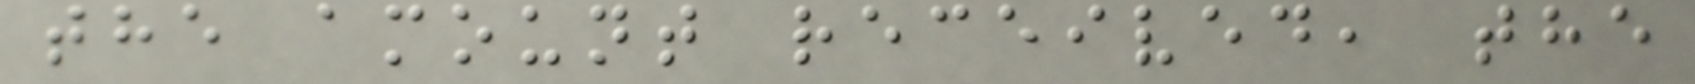the amount received, the
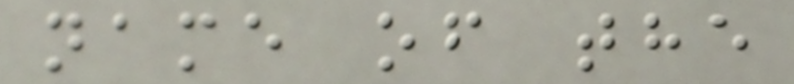name of the
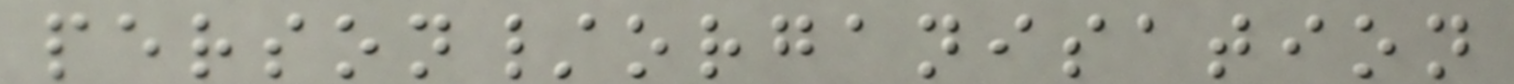person/organisation
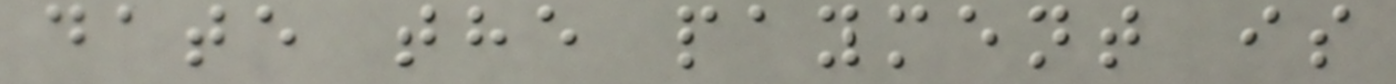date the payment is
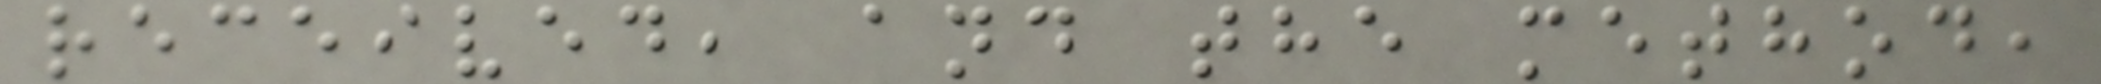received, and the method,
